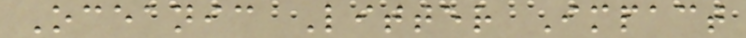Oceanic Litter Impact
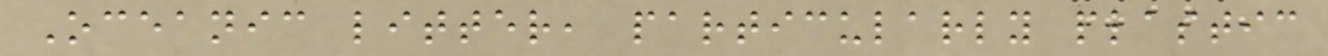Oceanic litter, particularly plastic
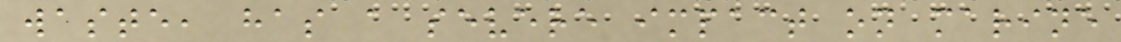waste, has a severe impact on marine
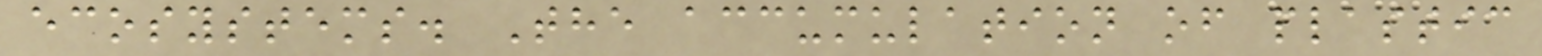ecosystems. The accumulation of plastic
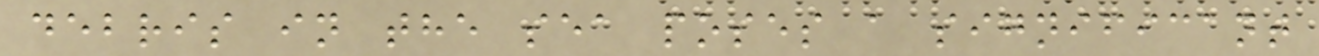debris in the sea poses a significant
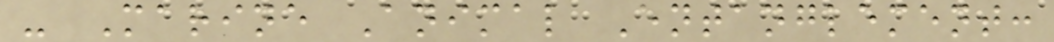- Marine Animal Entanglement:
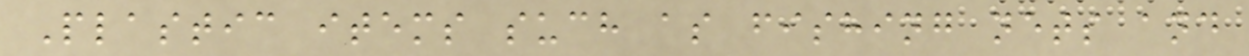Plastic items such as fishing nets and
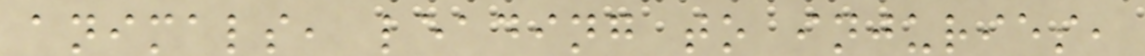animals, leading to injuries,
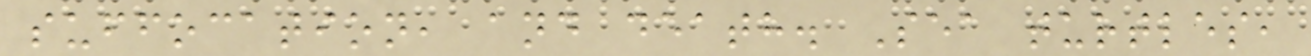suffocation, and death. Sea turtles,
